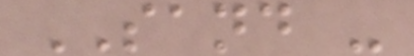SAND -
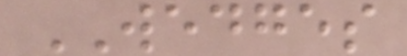WEDGES
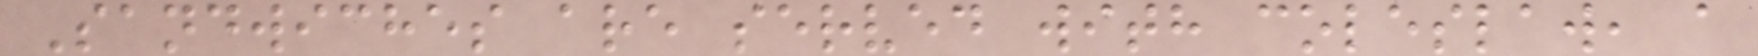Sandwiches are served with coleslaw, a
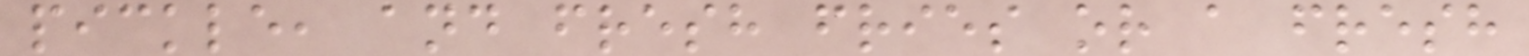pickle, and fresh fries or a fresh
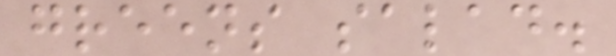greens salad.
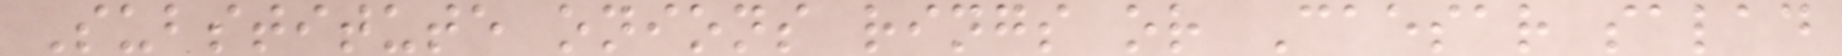Substitute onions rings or Caesar salad
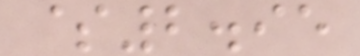$2.95
